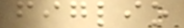figlio
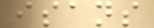isans
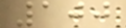100
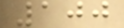100
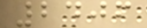2406
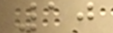10
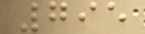795
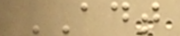ADT
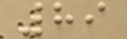89
